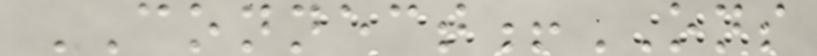CONNECT!ONS
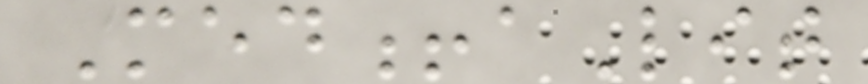Med!aLit
